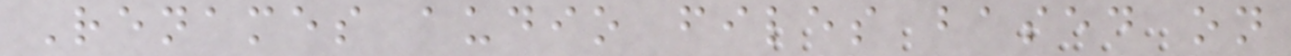Renames audio files based on
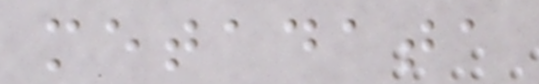metadata
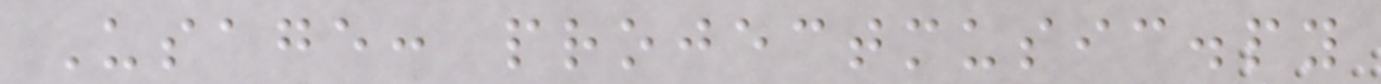Usage: projectmusic.py
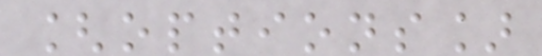[options]
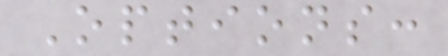Options:
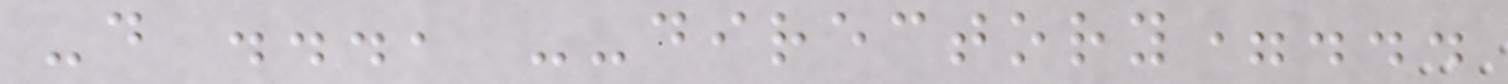-d ..., --directory=...
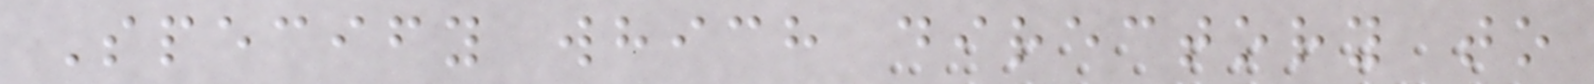Specify which directory to
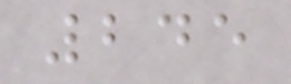245
